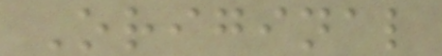Original
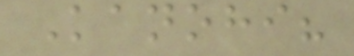Kanohi?
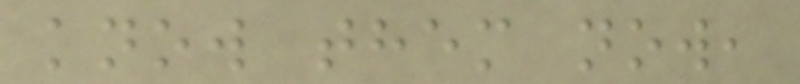know them now,
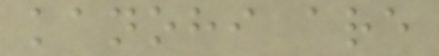kanohi are
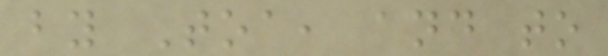by Toa, and to
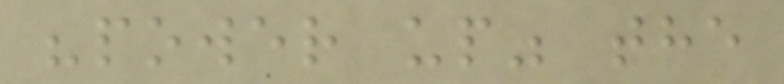"power up" the
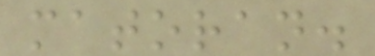matoran.
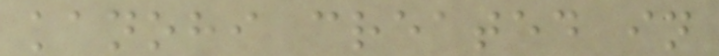kanohi created in
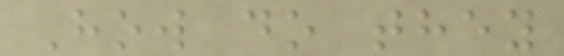How do they
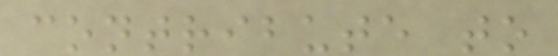contribute to
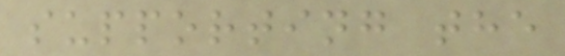supporting the
